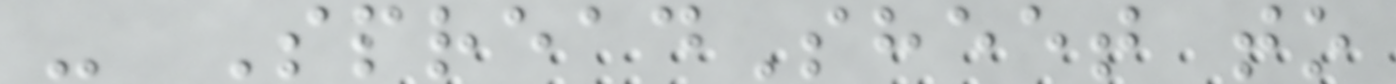- SpreadSheet to
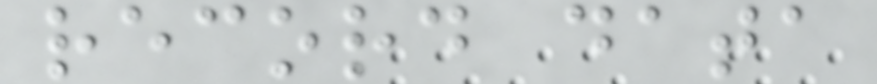record data
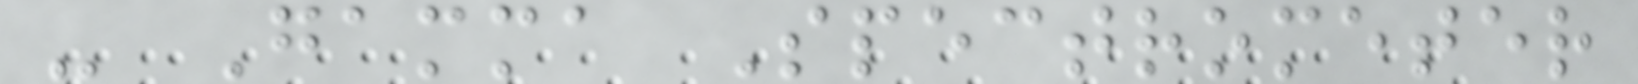- Gamma Spectrometer
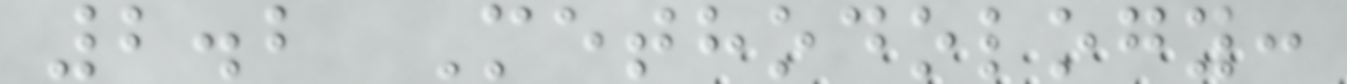2.2 Methodology:
